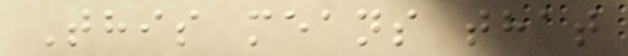This means that
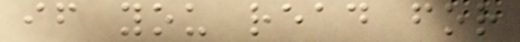if you read for
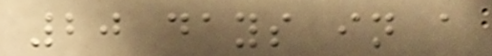20 days in a
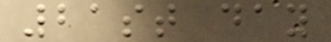21st day
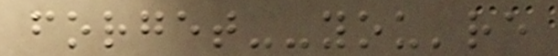forget--you're
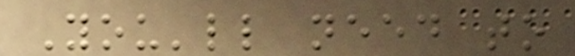You'll need to
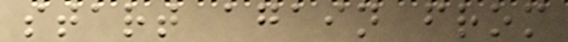start again from
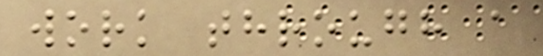work through a
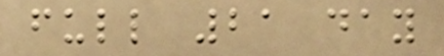full 21 day
